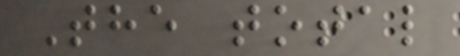The total
